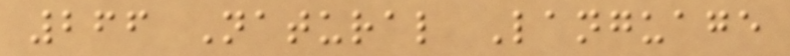266 Natural Language
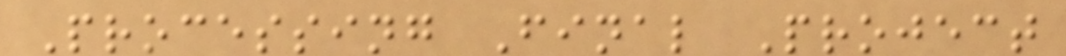Processing Final Project
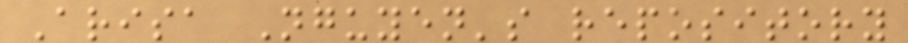Arisa Nguyen's repository
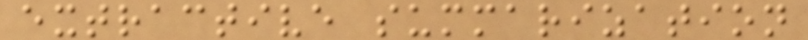extractive summarization
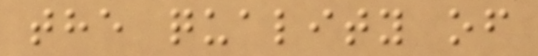the quality of
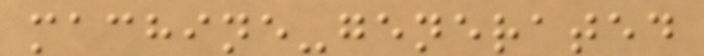machine-generated
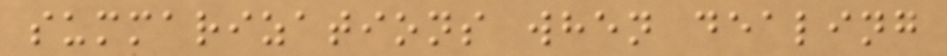summarizations when dealing
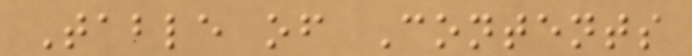Table of Contents
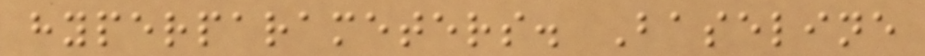hyperparameters. Baseline
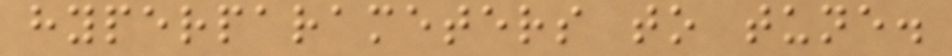hyperparameters to tune.
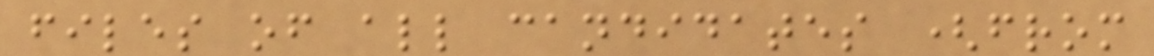files of all candidates (from
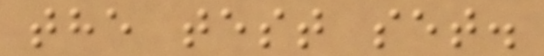the test set.
